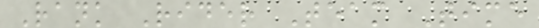Rank Rider Team Time
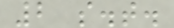2 s.t.
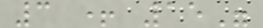3 + 15"
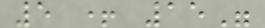5 + 15"
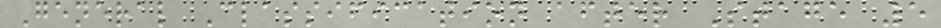General Classification after Stage 5
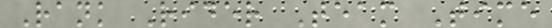Rank Rider Team Time
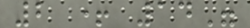2 + 14"
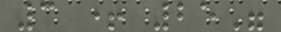3 + 25"
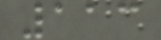113
